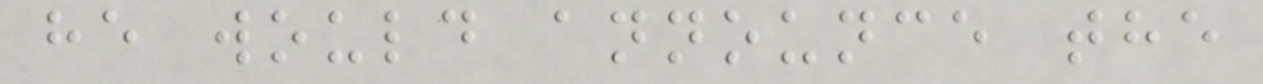he would announce the
